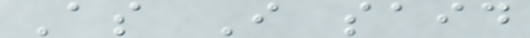As I said
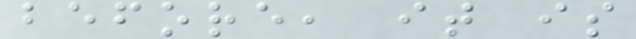before, it is
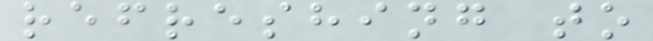refreshing to
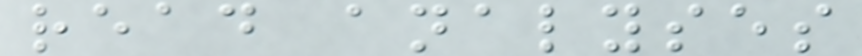read analyses
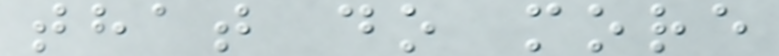that do more
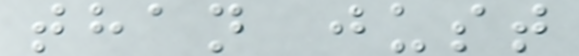than just
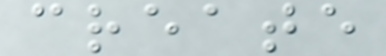create
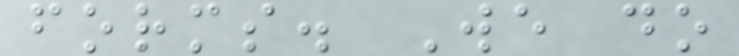forms. We do
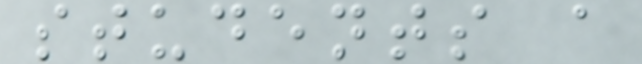students a
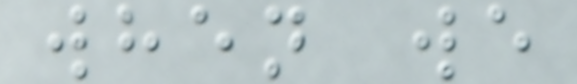when we
